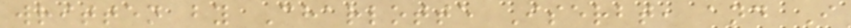written by Charlotte Iserbt, and I
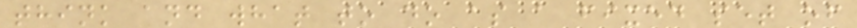think and what to do as a fixed set of
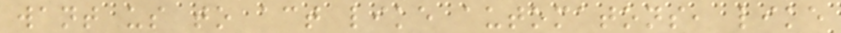want us to act like automatons, like
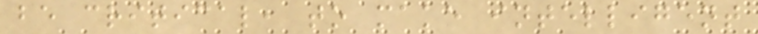be critical, to make intelligent
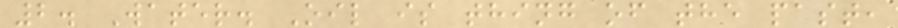2. Water. Oil is thing of the past,
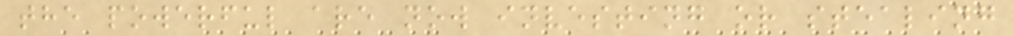the powerful are now investing or stealing
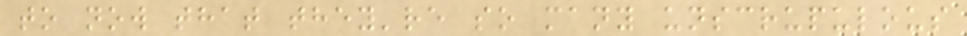to now that they're so many unscrupulous
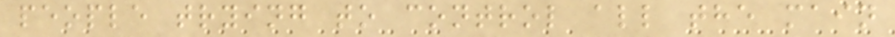people trying to control all the main
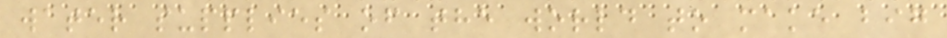water supplies of the world to make big
